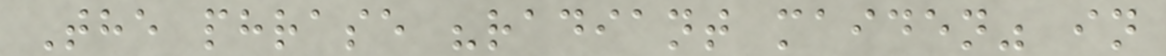The phrase "radiant maiden" in
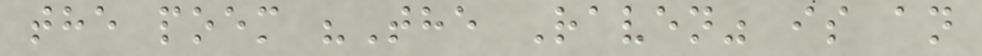the poem "The Raven" is an
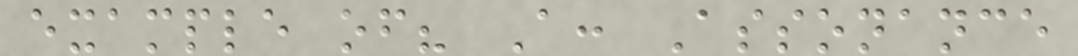example of? A: Assonance
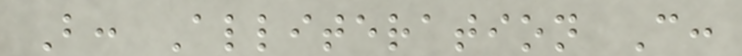B: Alliteration C:
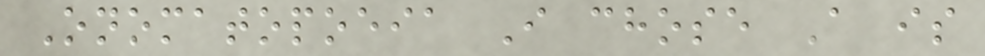Onomatopoeia I chose A is
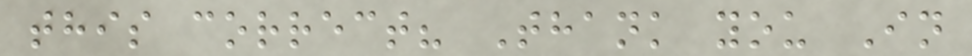this correct? Thank you In
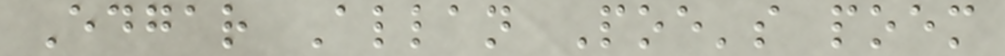Edgar Allan Poe's poem
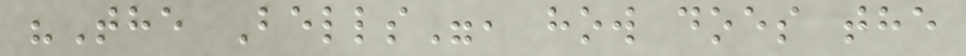"The Bells", how does the
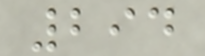294
